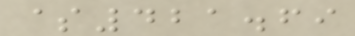$421.69
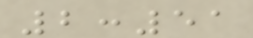2:51
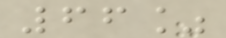66%
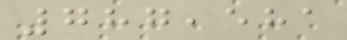787,581
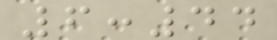6:44
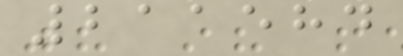211584
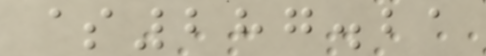$287.21
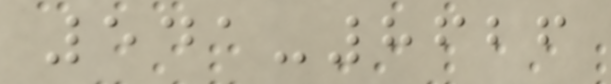541-8626
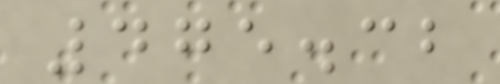475.32
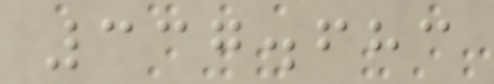337.683
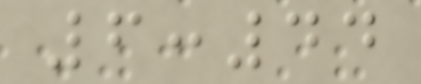6:44
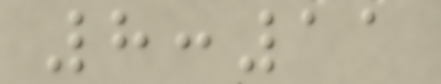8:11
